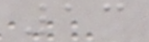13
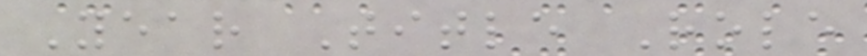Year Title Role
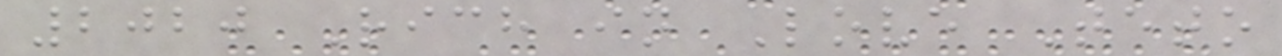2020 Rich in Love Teto
